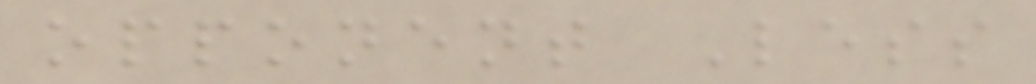opponent Less
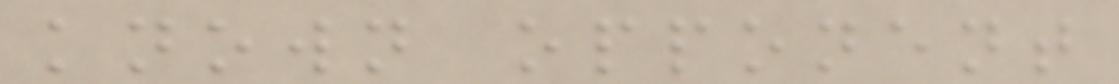known opponent
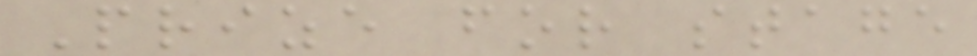Prize for stage
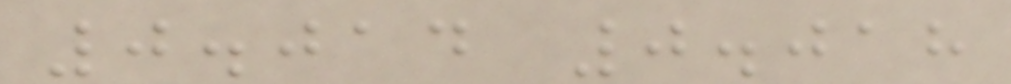0.014 0.018
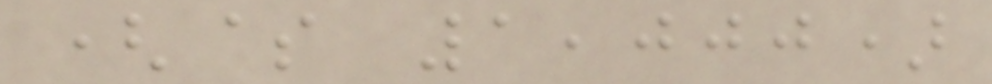($ 1,000)
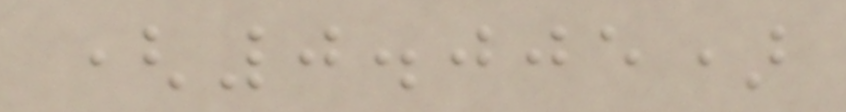(0.005)
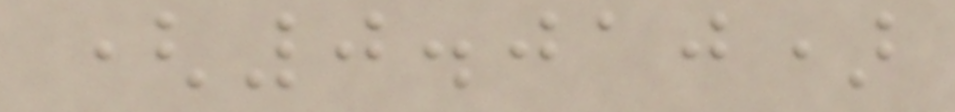(0.010)
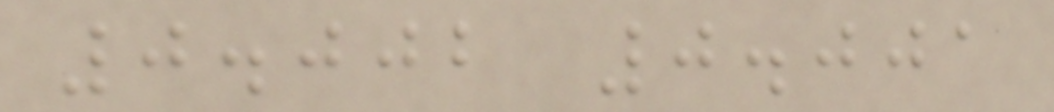0.002 0.001
